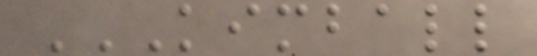KIMBALL
